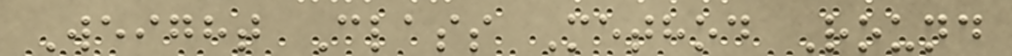Weight Class Method Round
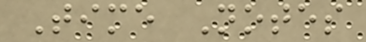Time Notes
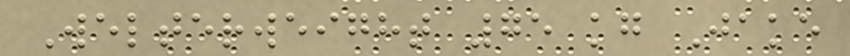Welterweight 75 kg Jake
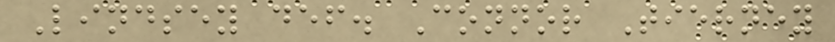Lindsey def. Connor Tierney
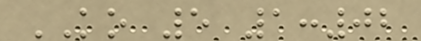KO 5 1:02
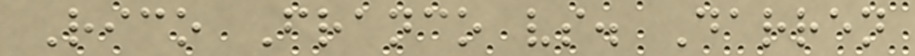Rico Franco vs. Darren
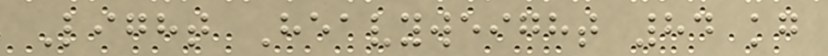Light Heavyweight 84 kg
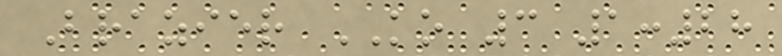Brazier KO 3 1:28
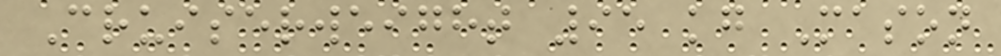Cruiserweight 95 kg Mason
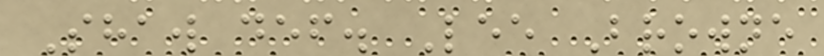Shaw def. Lee Browne
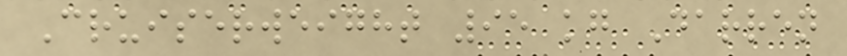Cruiserweight 95 kg Darren
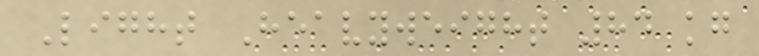Light Heavyweight 84 kg
